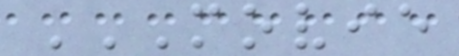MOVIE
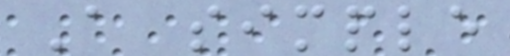A simple
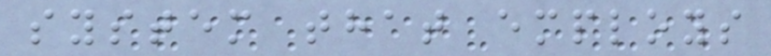system that employs
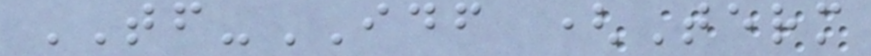TF-IDF (Term
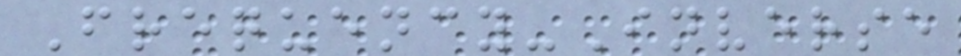Frequency-Inverse
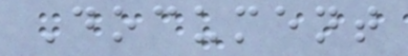Document
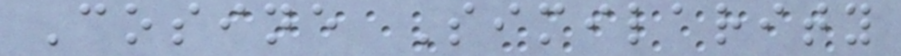Cosine Similarity
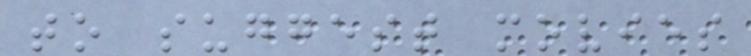to suggest movies
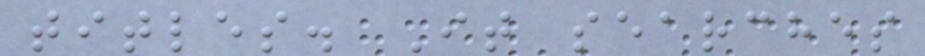titles. It searches
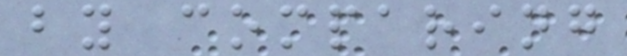by comparing
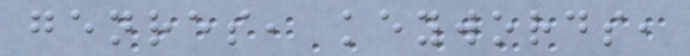genres, keywords,
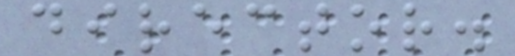director.
